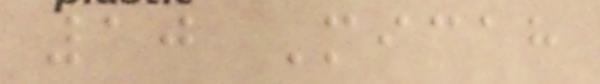10 Micah
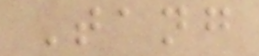Tang
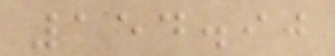154.90
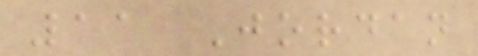11 Jordan
